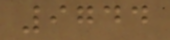9744
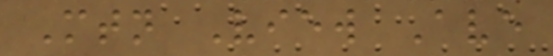Mtn View Ave
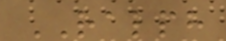RALPH
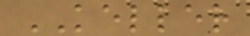KELLER
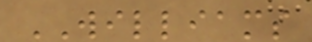WILLIAMS
